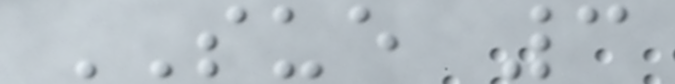SUE 3
